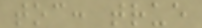toc: true
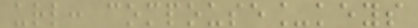url: compouse_keys
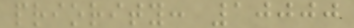priority: 10000
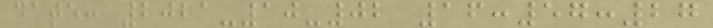date: 2021-10-02 16:57:27
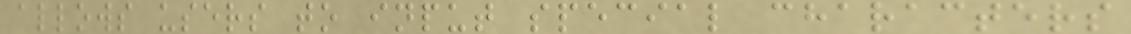allows users to input special characters
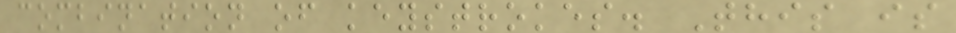combination of keystrokes. This is
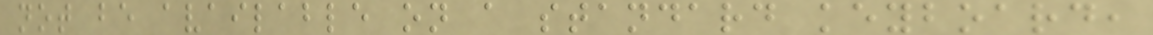not be available on a standard keyboard,
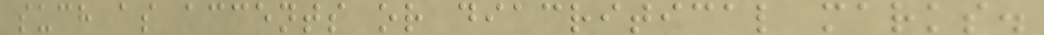such as accents or diacritical marks.
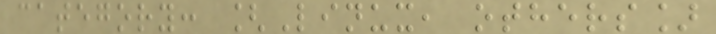category: [Linux, others]
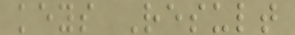keys Result
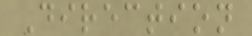Direction
